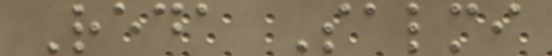Reda Salmi
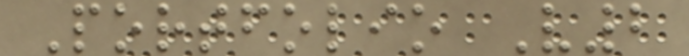Portfolio V2
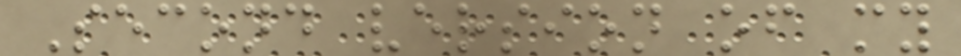Second version of my
